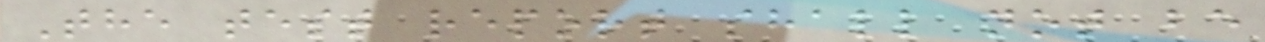The test report shall not be
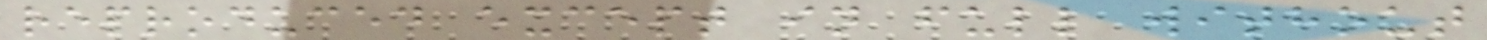reproduced except in full without
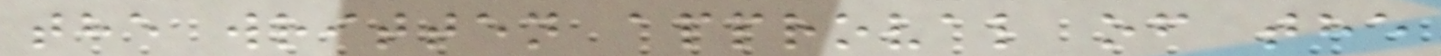the written approval of the
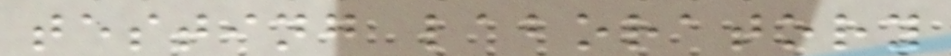testing laboratory
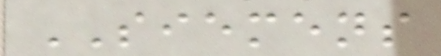SIEMENS
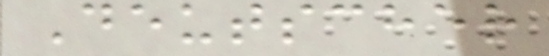Deutscher
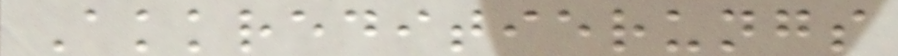Akkreditierungs
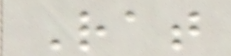Rat
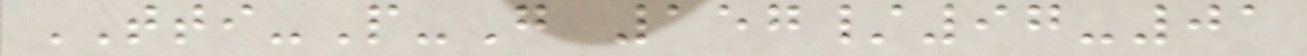TTI-P-G 157/97-01
